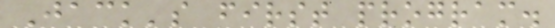Jack's first program.
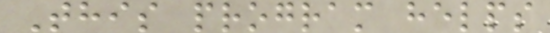This program helps
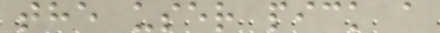the user pick a
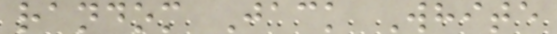random Jack White
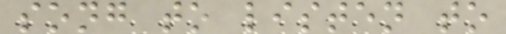song to listen to
